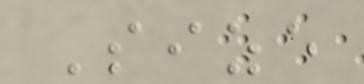Size
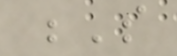S
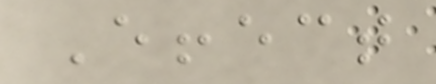Effect
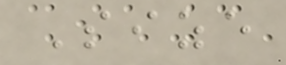Size
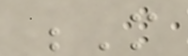M
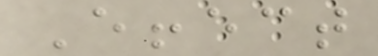Effect
